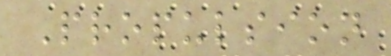Propulsion
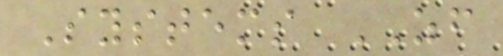Systems ZF
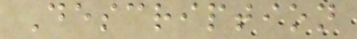Description
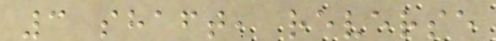3 shaft, reverse
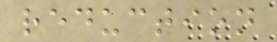reduction
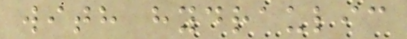with hydraulic
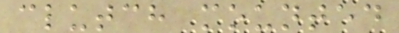clutch mounted
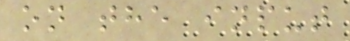on the input
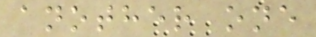another one
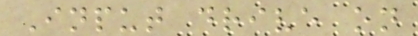Input drive on
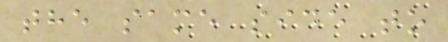the same side to
